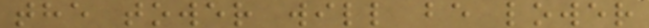the tower will be lower
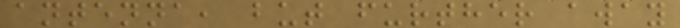antenna, but further away
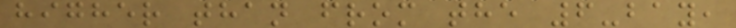higher than from the 6-bay,
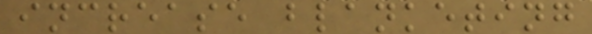increase blanketing
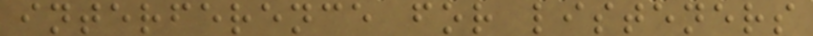interference for listeners
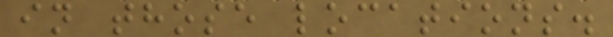in those locations.
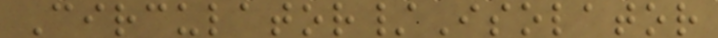Circulator/Isolator
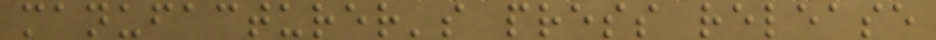manufacturer's press release
